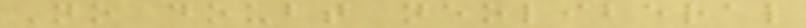No doubt neoliberal
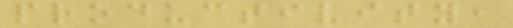productivity,
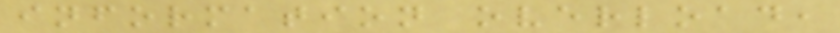information overload,
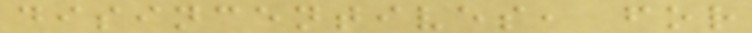disincentives, for
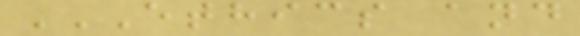ETHICS AND
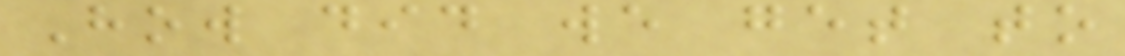How did we get to
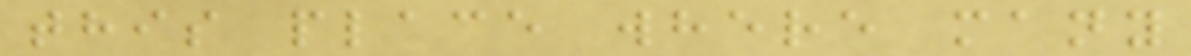this place where many
